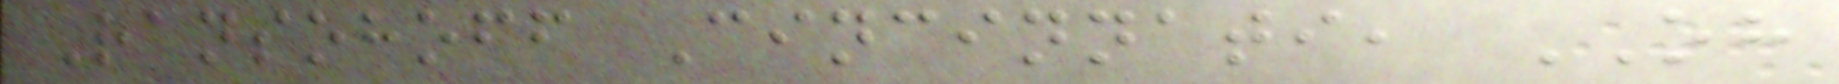Ransohoff Cincinnati, OH
